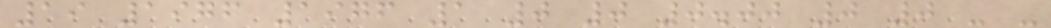19 1976 1976 1 0 0 0.00 0 0 - -
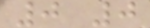0 0
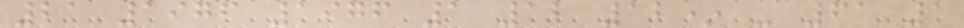21 1976 1976 1 12 12* - 61 1
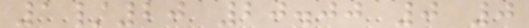1/20 20.00 0 0
